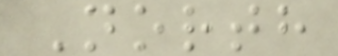North
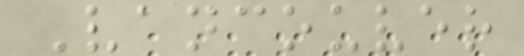Vancouver
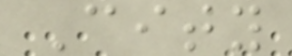City
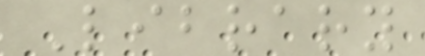Library
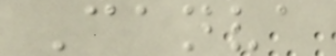Canva
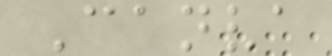Canva
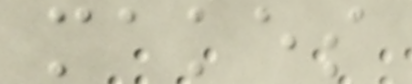makes
